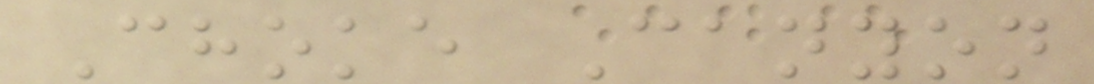Choke Canyon
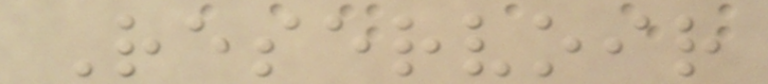Reservoir
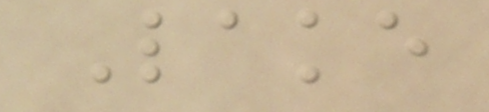Lake
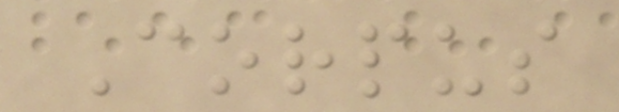Corpus
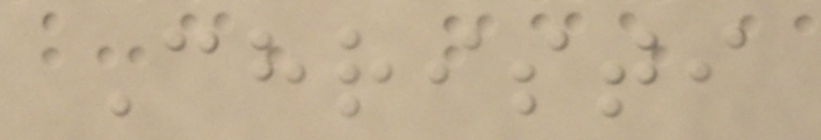Christi
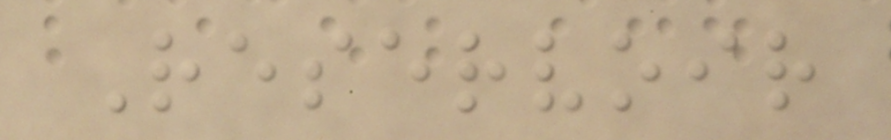Reservoir
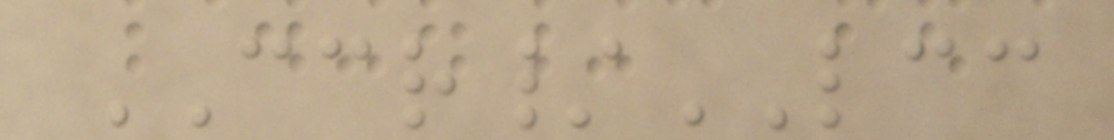CCR/LCC
